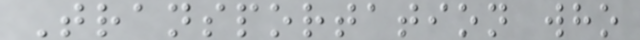Transportation who
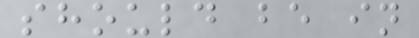should be in
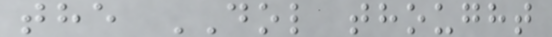the DOL thought
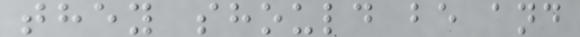they should be and
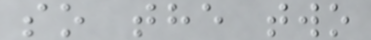so the two
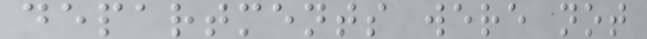departments were not
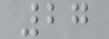27
